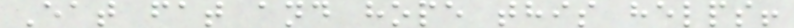Eat fat and hope this helps!
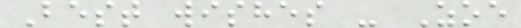Best wishes - Zoe
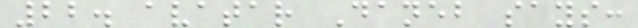22. avatar Daneb says:
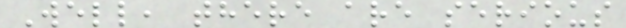Well, there are serious
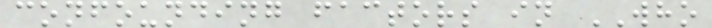confounding factors in WHO
